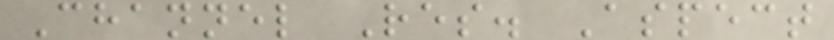Channel Res. Aspect
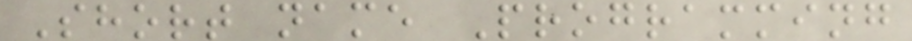Short name Programming
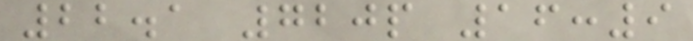22.1 720p 16:9
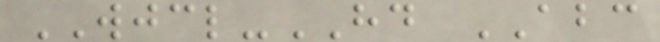WJCL-HD ABC
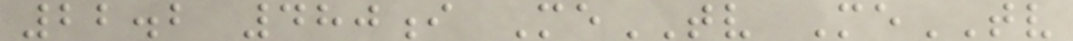22.2 480i MeTV MeTV
